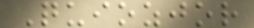Quiozjor
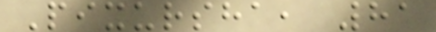Pixursha, 81
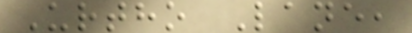Urtho Lane,
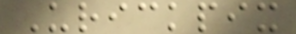Urickpix
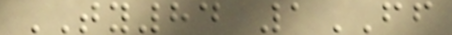TY84 1FF
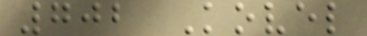702 Kovel
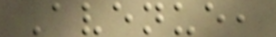Avenue,
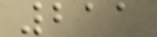211
